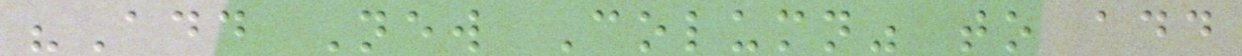"Add New Column" to add
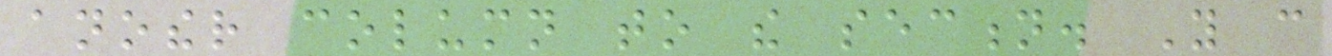another column to the section. You can
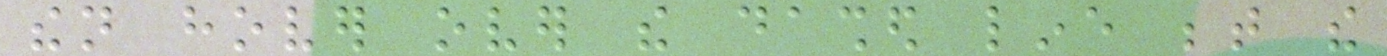then hover over the dashed line between the
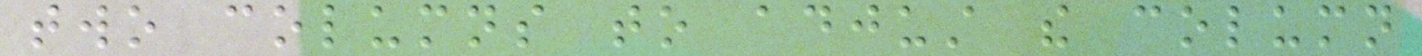two columns to adjust the column
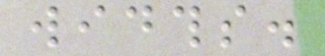widths.
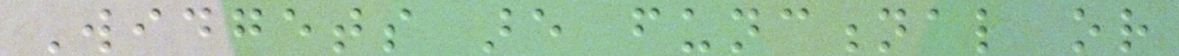Widgets are functional or
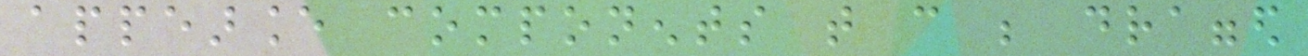appearance components that can be dragged
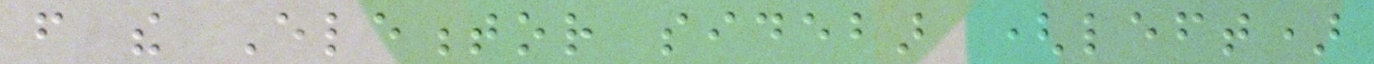from the Elementor sidebar (left)
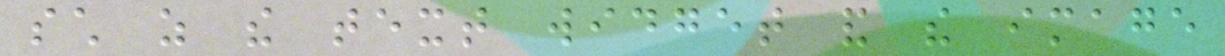such as the text widget and the image
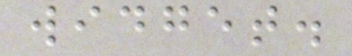widget.
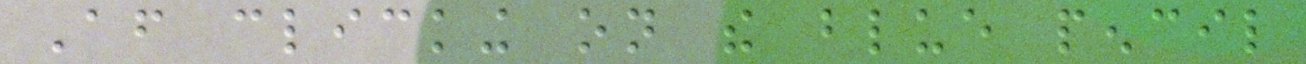After clicking on the blue pencil
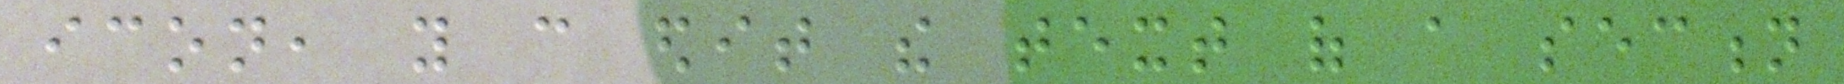icon, you can edit the text of a section
